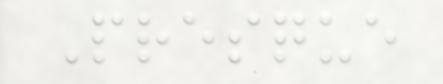Presque
